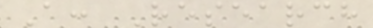A: Research
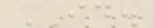ID.
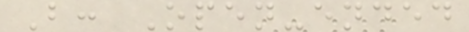B: Open-ended
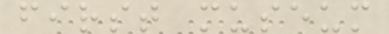first museum
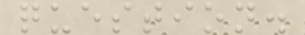question.
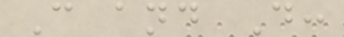C and D:
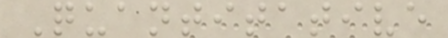Quantitative
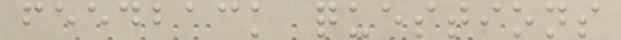feedback questions
